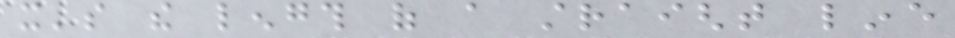it's the length of a straight line
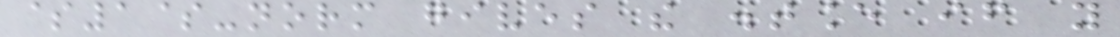$1$-norm gives the distance if you
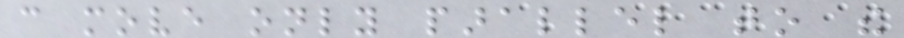can move only parallel to the
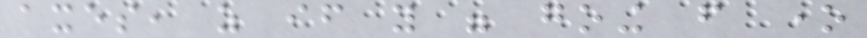axes, as if you were going from one
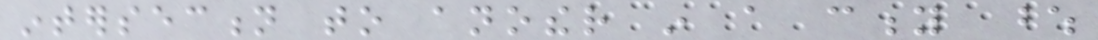intersection to another in a city whose
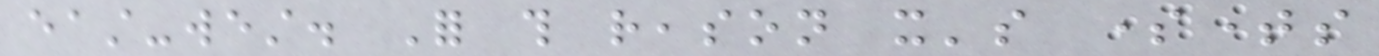east-west. For this reason it's sometimes
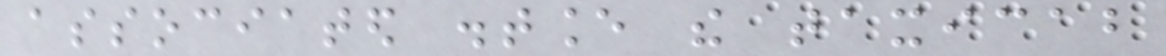associated distance the taxicab
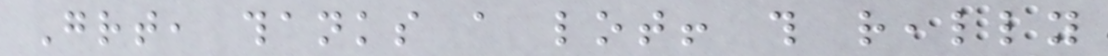Great, thanks a lot! this really
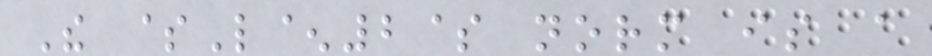The $L^2$ norm is a
